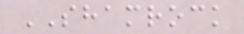SHAMROCK
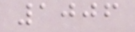1006
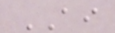AI
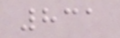831
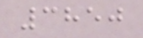3850
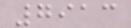7913
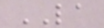LA
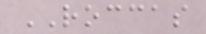ROCCAS
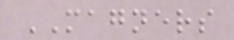MAGNERS
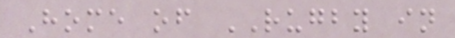Home of RUGBY in
